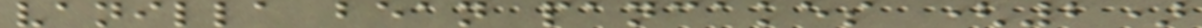vanilla bean pancakes (2)
